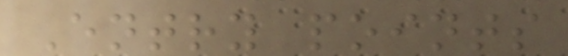Entry points
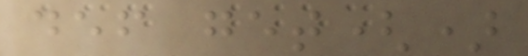def get()
